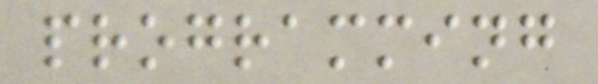programming
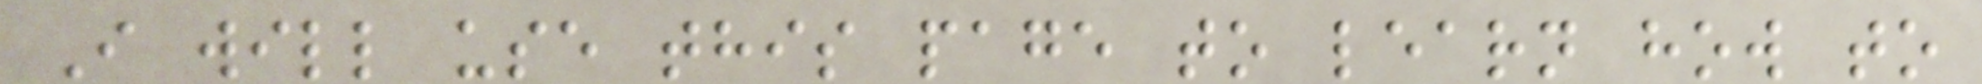I will use this page to learn how to
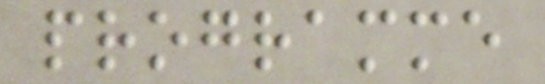programme
